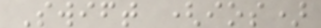Swift (ios)
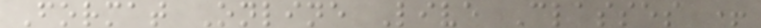Format Online Live Classes +
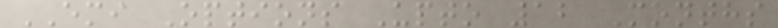EMI Options Upto 12 Months
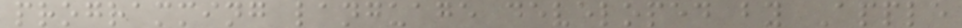programming language developed by Apple
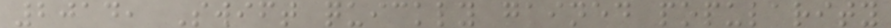2014, Swift quickly gained popularity
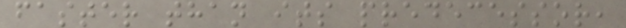faster than its predecessor,
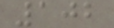102
